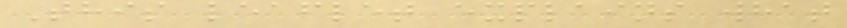This leaflet explains what
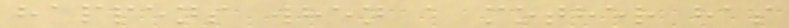happens when a mother has
